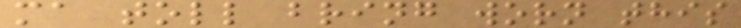ma toll bring worn this
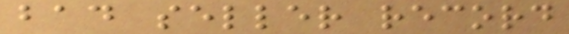bad seller record
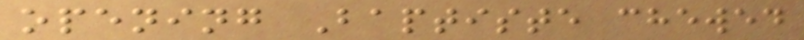opening Baptiste chewed
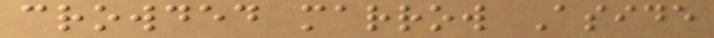crowded marrow Aside
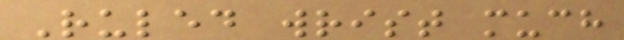Ruled wrist much
